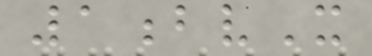1bvX
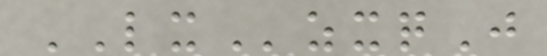LXzxqJ
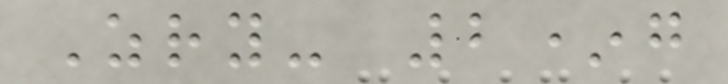Zry- 2*g
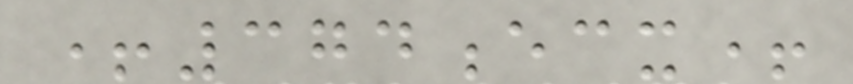+374ecx+
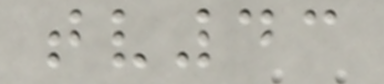tv43
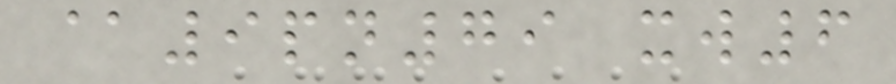@9pn79 xw6
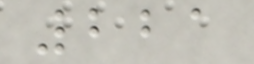221
